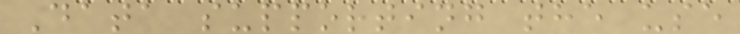Data supporting the use
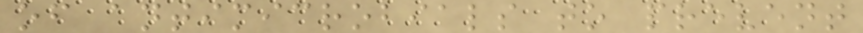of antimicrobials to prevent
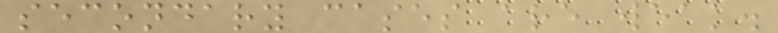secondary cases are weak.
